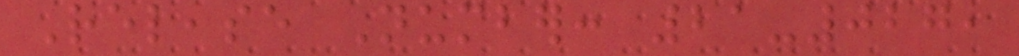Release Number: 21-027,
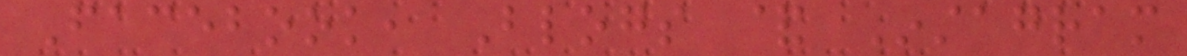Facebook, Blogs & Instagram
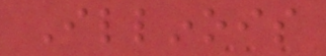Illinois
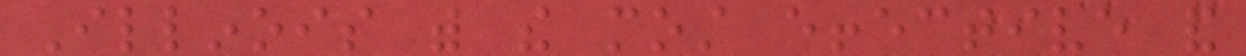Illinois with the most effective and
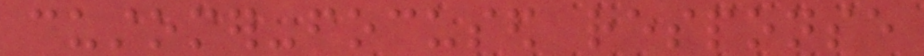customer-focused response
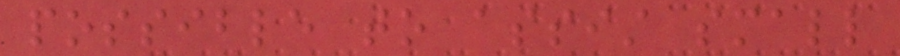possible to assist small
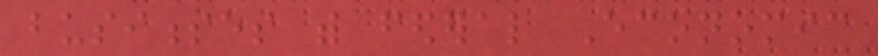businesses with federal Economic
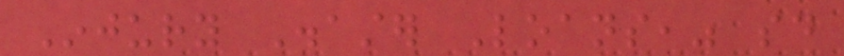Injury Disaster Loans," said
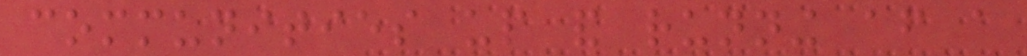communities up and running after a
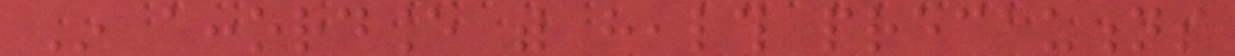In accordance with health precautions
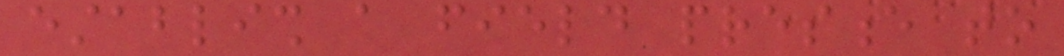establish a field presence to
